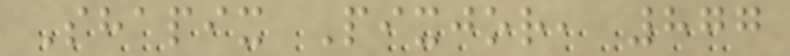Shapix Pixjor, 877
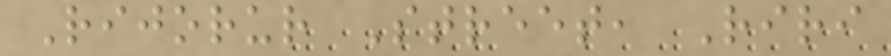Rijorur Street, Riri
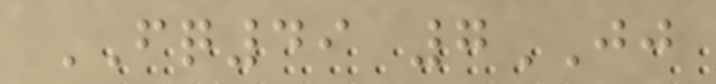FQ49 7JJ
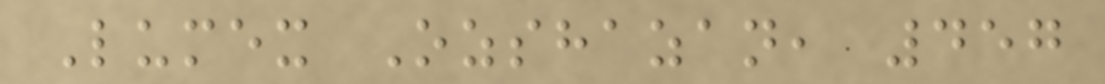Lumex Ozshazan, 457
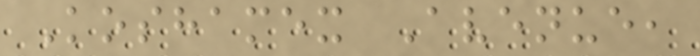Koshamex Avenue,
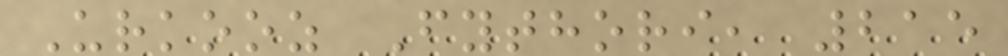Urkooz Fythori, 215
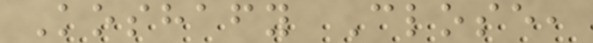Koshafy Close,
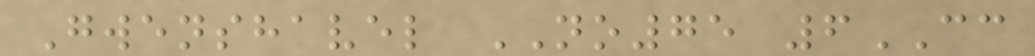Gwenshavel NO75 6CC
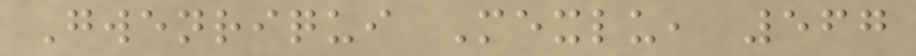Gwenriqui Mexlu, 567
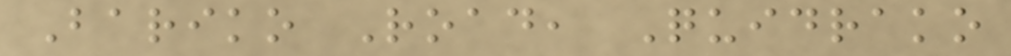Bariko Road, Quidrako
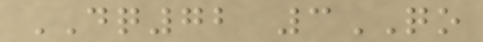DQ72 3QO
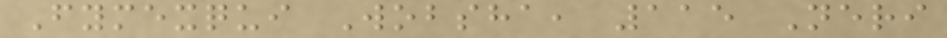Fymexqui Wobsha, 115 Neri
